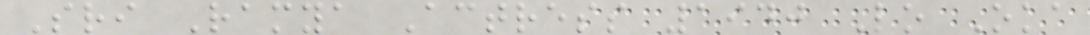Sri Ramya Actress 1940 Lo Oka
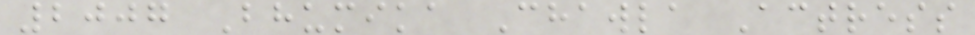2007 Bhumika Chawla Actress
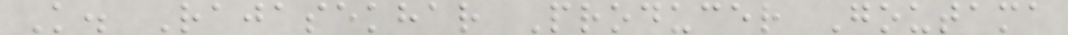K. Rajasekhar Producer Goutama
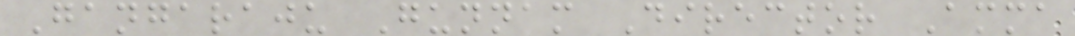Gangaraju Gunnam Director Amma
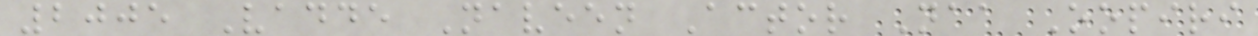2005 Vadde Naveen Actor Naa Oopiri
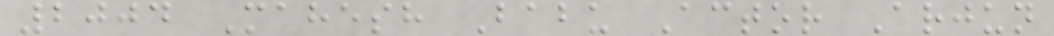2004 Mahesh Babu Actor Arjun
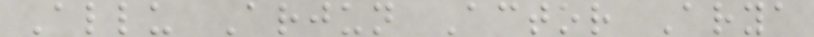Allu Arjun Actor Arya
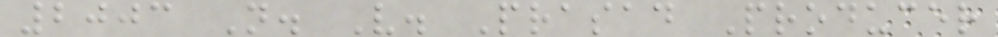2003 N. V. Prasad Producer
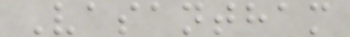Vasantham
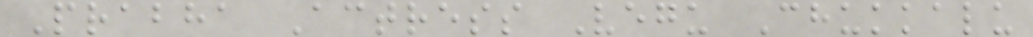Prabha Actress Vegu Chukkalu
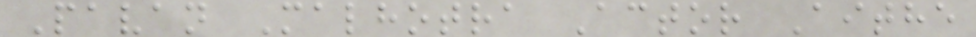Pavan Malhotra Actor Aithe
